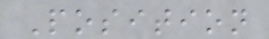Position
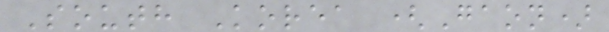South Korea (Gaon)
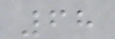68
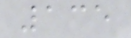135
